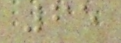65
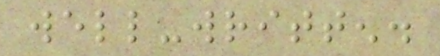well-written.
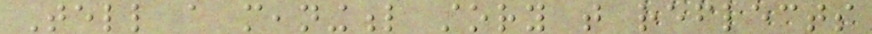Tell a meaningful story that reflects
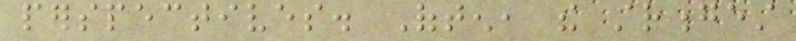perspectives. Often, the strongest
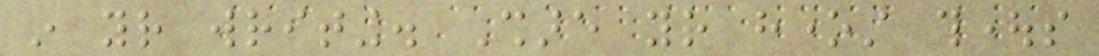in your writing. Share your honest thoughts
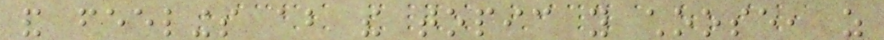and feelings about the topic you choose, as
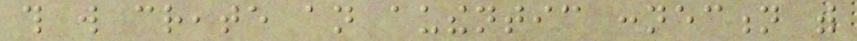this will create an authentic connection with
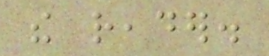the reader.
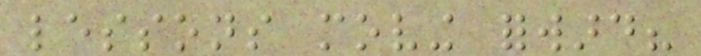lessons moving forward?
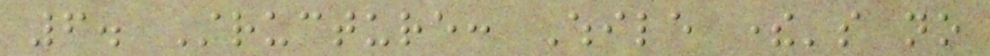6. Structure: While there's no
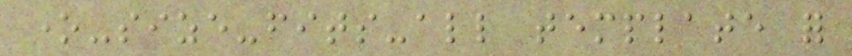one-size-fits-all template for
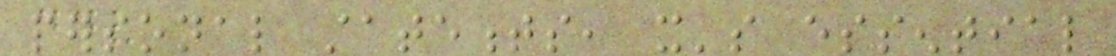personal statements, it's essential
